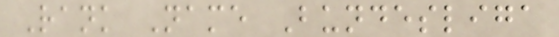Rank Name Bundesliga
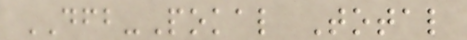DFB-Pokal Total
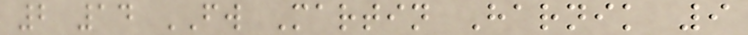2 14 FW Martin Harnik 9
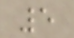5
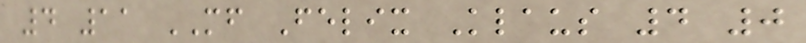4 11 MF Felix Klaus 4 0
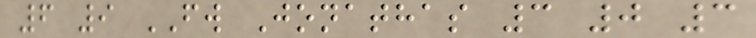6 9 FW Jonathas 3 0 3
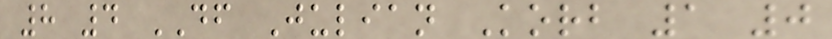8 4 DF Julian Korb 1 0
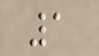1
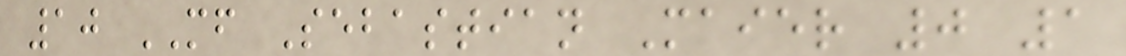10 MF Sebastian Maier 0 1
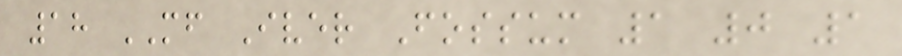18 MF Iver Fossum 1 0 1
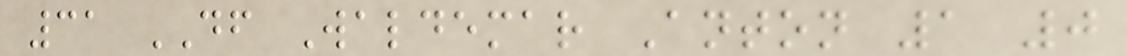31 DF Waldemar Anton 1 0
